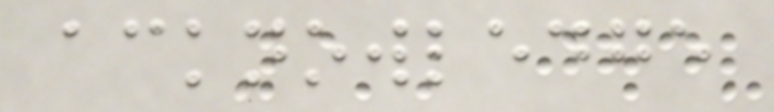acknowledge
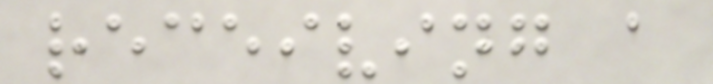receiving a
